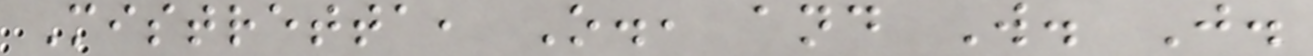Mistretta, O., and W. J.
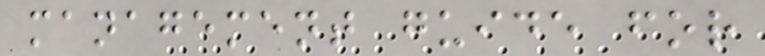management guide for
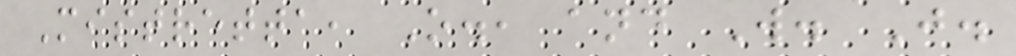Mistretta, O., and W. J.
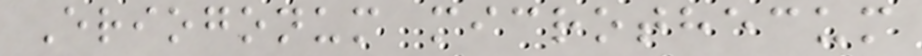Eriogonum microthecum
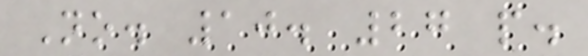No. 10. 27 p.
